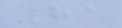81
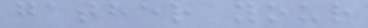gather your
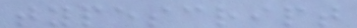typescript
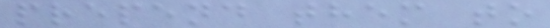prepend them to
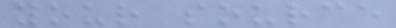your source
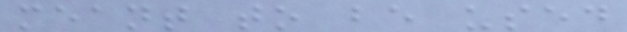meant to be used
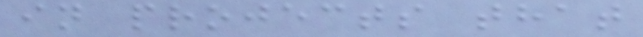in projects that
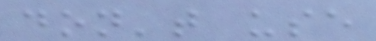don't use
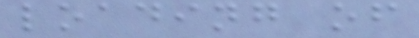loading of
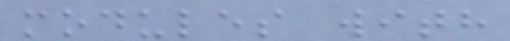modules with
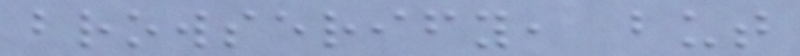browserify, but
